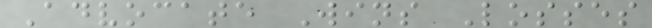Advocate Wins Losses
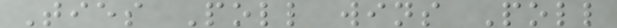Ties Poll wins Poll
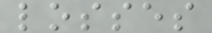losses
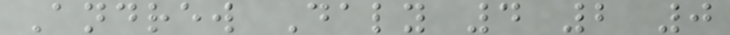Andrew Daly 4 2 0
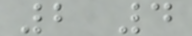2 4
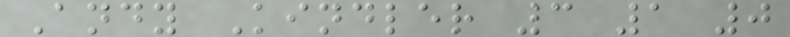Andy Kindler 3 1 0
